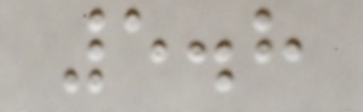5.8
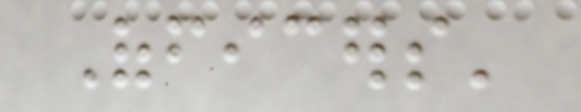Officers'
